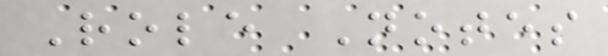Role Notes
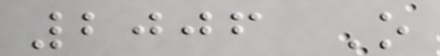2006 O
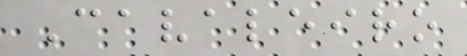Cavaleiro
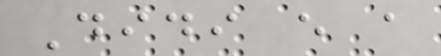Didi e a
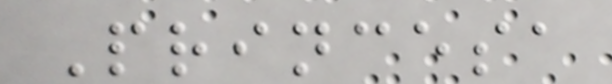Princesa
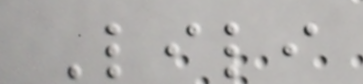Lili
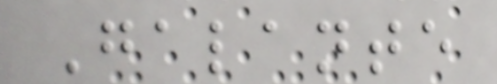Galante
